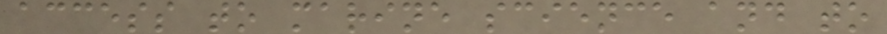access to marine science and to
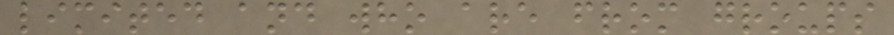limited and who are from groups
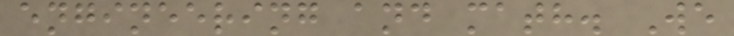engineering and math. We
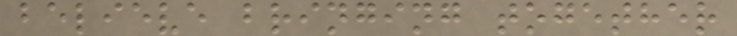believe bringing together
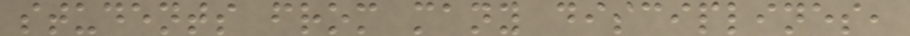students from many disciplines,
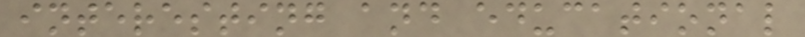interesting and educational
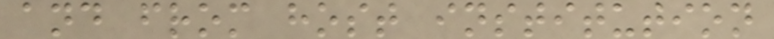and from host institution
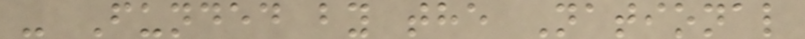- Funded by the National
